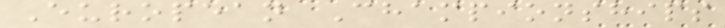European Championships
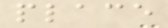place
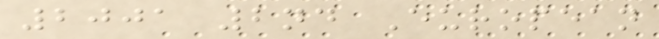2001 2nd European
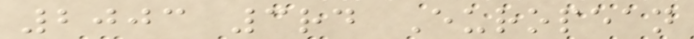2003 3rd European
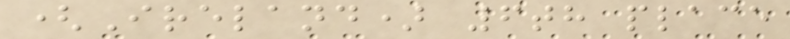(Ireland) 6th place
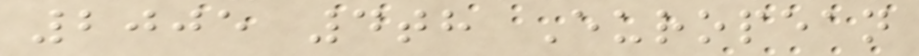2005 4th European
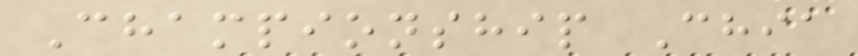Championship Chia
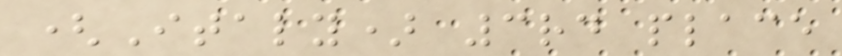(Italy) 3rd place
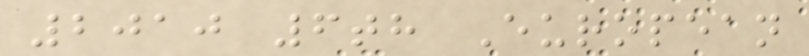2010 6th European
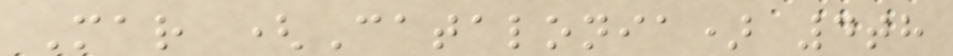Mar (Catalonia) 4th
